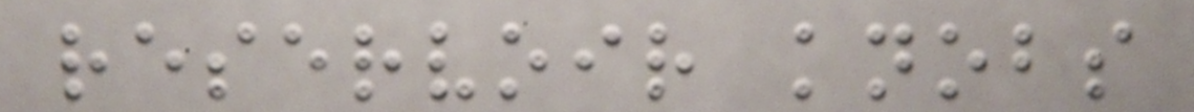reservoir knobs
